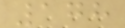178
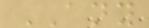ANY
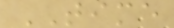TIME
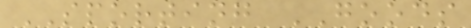SPORTING GOODS
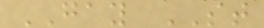GAY ST
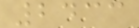2433
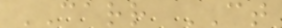CARR CT
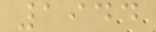1944
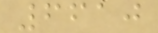6610
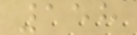158
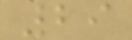29
